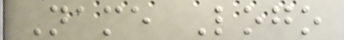Name Logo
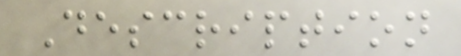Description
